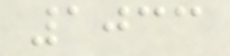1033
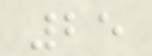25
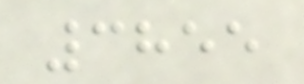3855
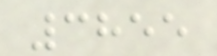3855
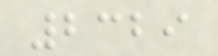2329
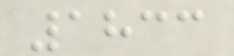1833
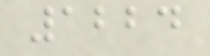1224
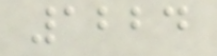1224
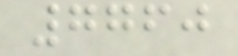7760
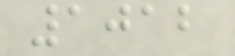1012
